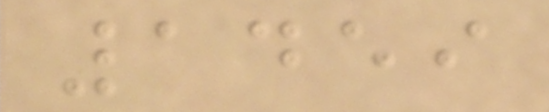1459
